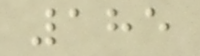185
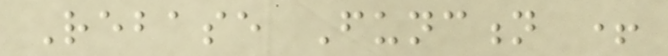Rebase Function +
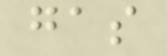gas
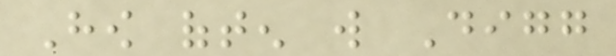How often will Digg
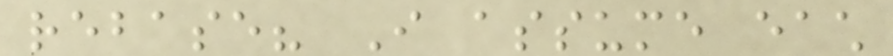rebase? I assume each
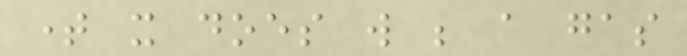time it does will be a gas
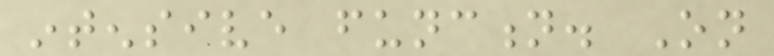intensive function. On
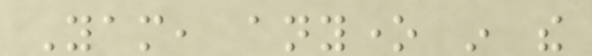Yam, anyone in the
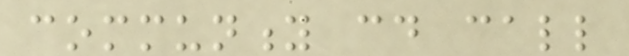community could call
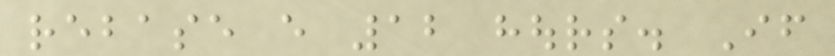rebase every 12 hours. If
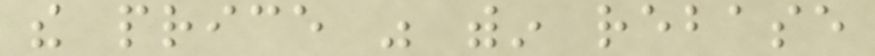the price was within rebase
